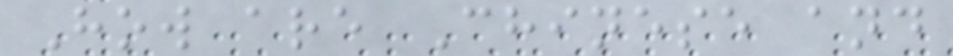How are Chinese and
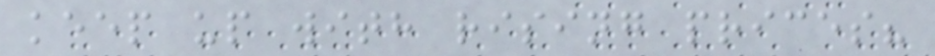keep up with rising prices?
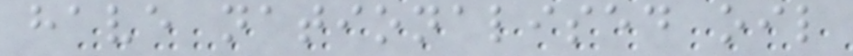have nationalised oil
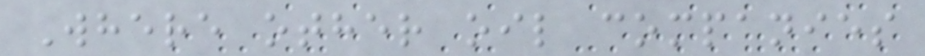Where other oil companies
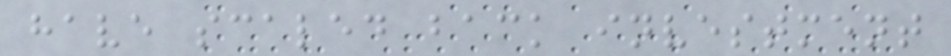have scaled back investment
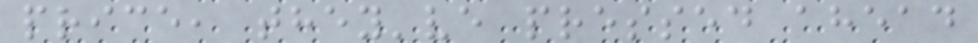price, they've pressed ahead
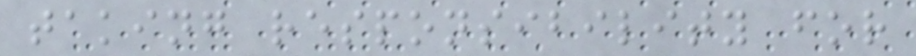taking responsibility for
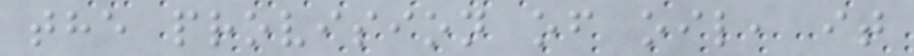the provision of oil, it
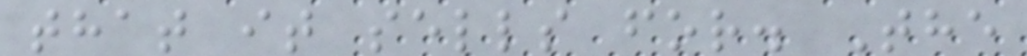that it sells for. The
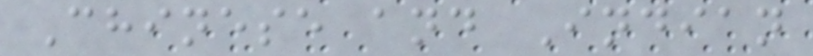Chinese and Indian
